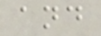and
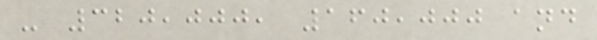- 320,000, 160,000 and
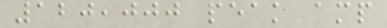120,000 peak amp
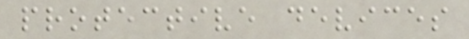protective devices
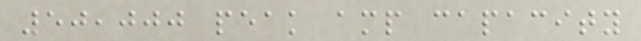50,000 peak amp capacity
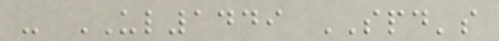- UL1449 SPD's
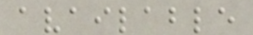available
